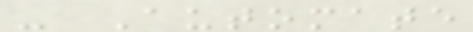- Automate
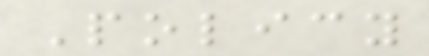Policy
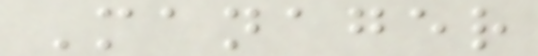Manager
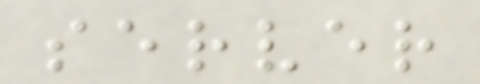server
